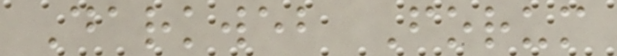Darkweb Forum
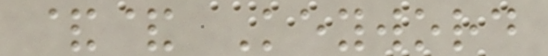&& Keyword
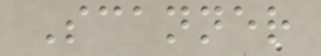Scanner
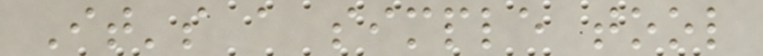It's a simple tool
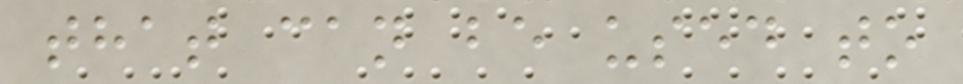that can be used to
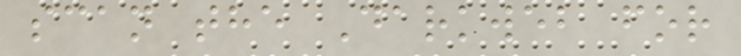scan the Darkweb for
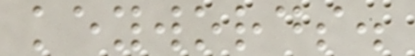keywords.
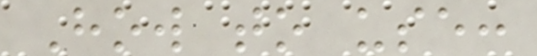How to use:
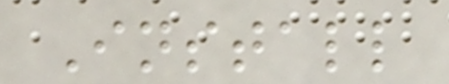Install
